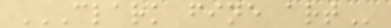CLARK FINE ART
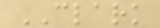CLARK
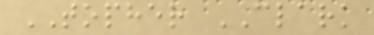TOPHER CLARK
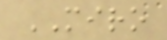MIRO
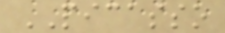PICASSO
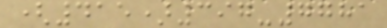(415)397-7781
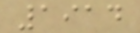1914
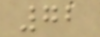72
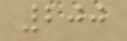200
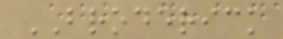BRODERICK
